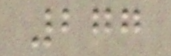277
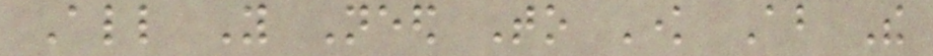All You Need To Know About The
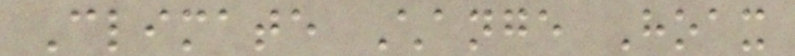Climate Change Hoax
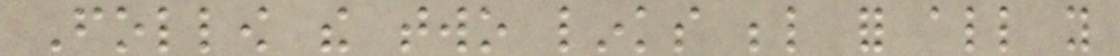Follow the two links below for all you
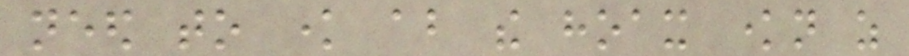need to know about the hoax known as
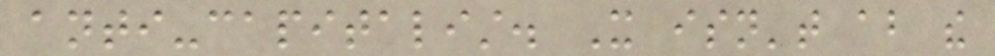anti-capitalist. It isn't about the
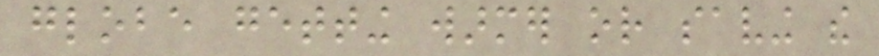globe getting warmer or saving the
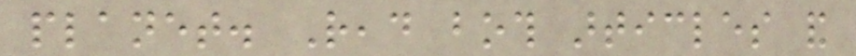planet. Read both articles and
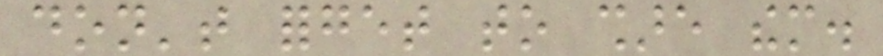don't forget to share them.
